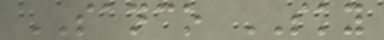SANCO SKY
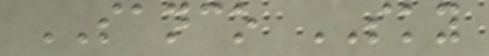SANCO SKY
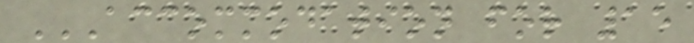ACCOMMODATION FOR 15
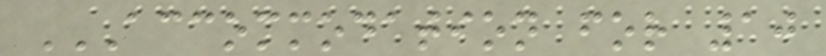ACCOMMODATION FOR 10
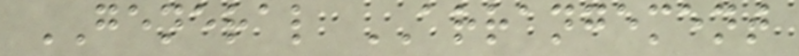GENERAL ARRANGEMENT
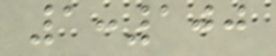1:100
